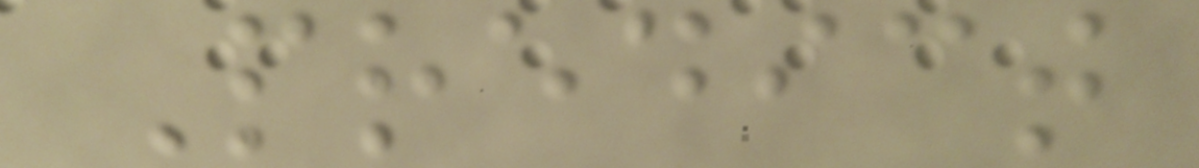Predict
